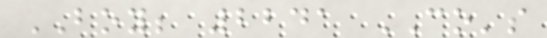BOY; 2241 CO's
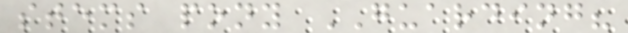stems pony GUARDING?
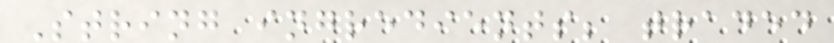String ingredients; traded
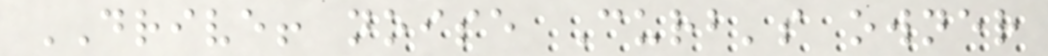DRIVE! noise Curb's owner
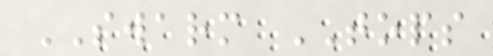SWARM TOPS
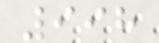998
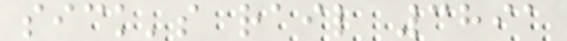sick's rail 3891
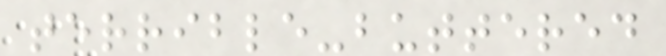terrible-buttered
